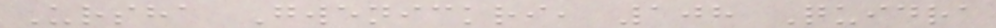Ursha Gwenickri, 108 Quidra
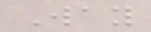Way
